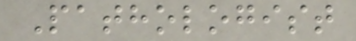Pathologist
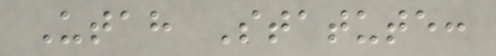Utah Statute:
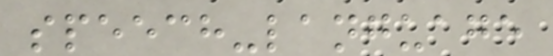speech-language
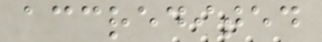accredited
